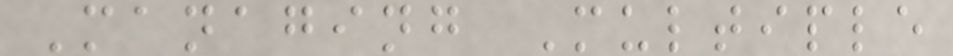Managing Multiple
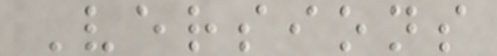Versions
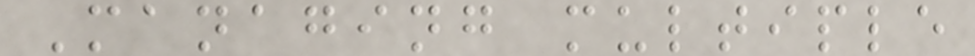Managing multiple
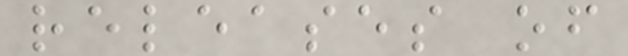releases of
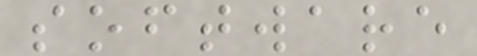software
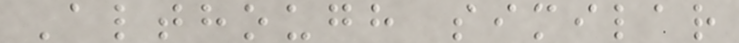Although similar
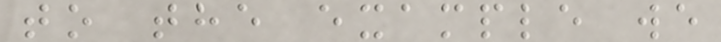to the example we
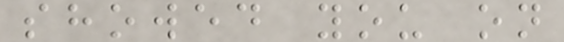showed you on
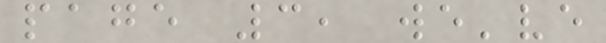page 3, we've
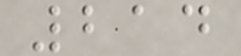214
